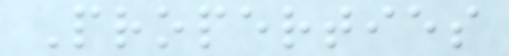Properties
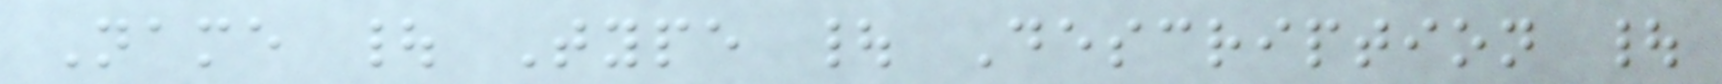Name | Type | Description |
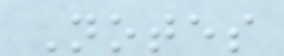Notes
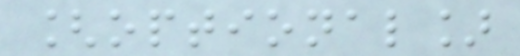[optional]
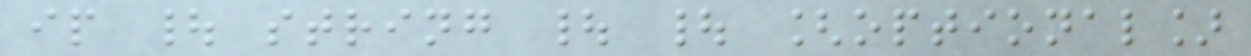ip | string | | [optional]
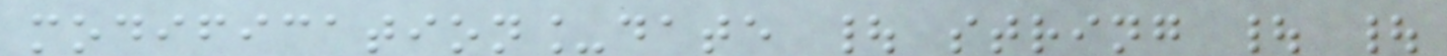modification_date | string | |
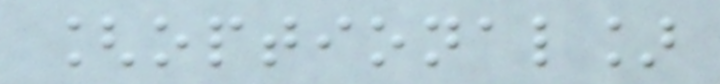[optional]
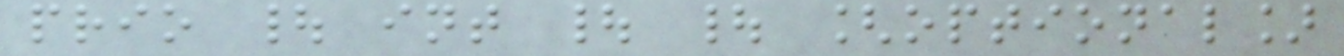prio | int | | [optional]
